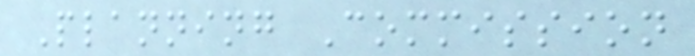Planning Commission
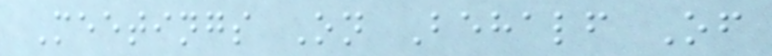Meetings On Behalf Of
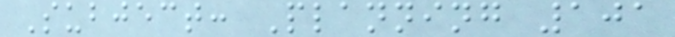Subject: Planning 101
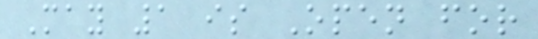May 1 is Open for
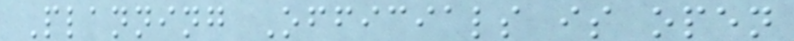Planning Officials is open
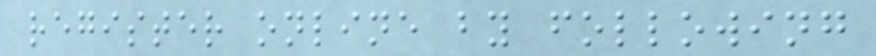register online by following
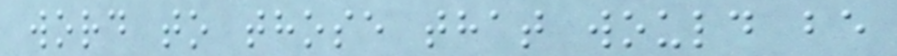word to those that would be
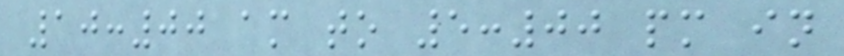10:00 am to 5:00 pm in
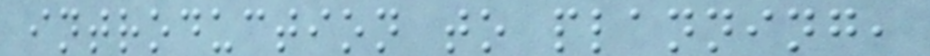introduction to planning,
